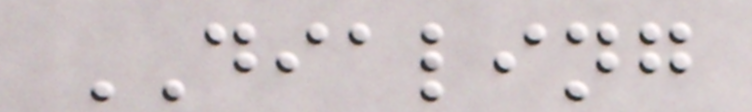DIALING
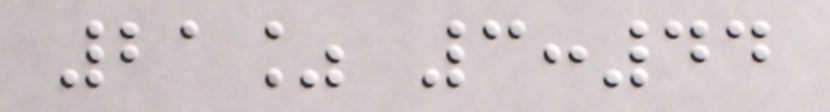21% 3:44
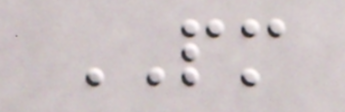PM
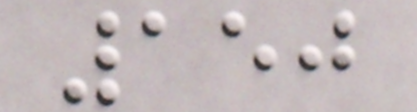150
